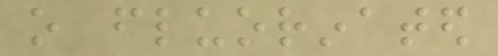o fluorinated
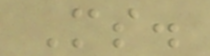Ms.
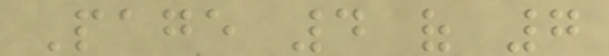Page 4 of 7
